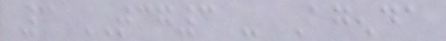3 TCG3 - Agenda
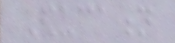Education
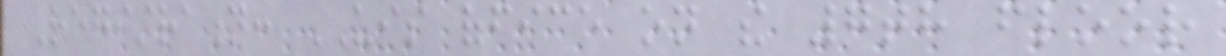Registration: UIS office on the 7th floor
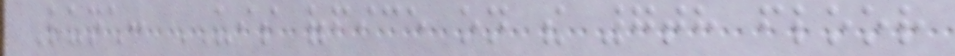Lunch: UIS office on the 7th floor
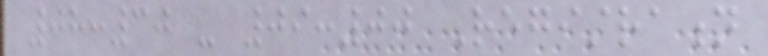08:30 - 09:00 Registration
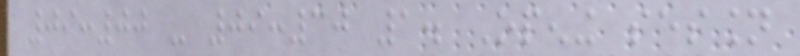09:00 - 09:30 1. Opening session
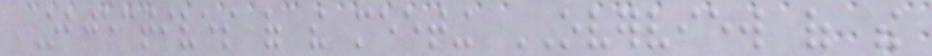Objectives of the meeting OVERVIEW of the
